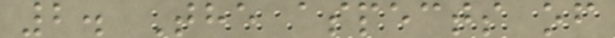2. The aspects of
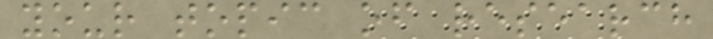your topic of research
